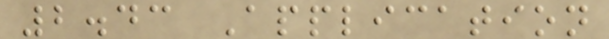2.43 Application
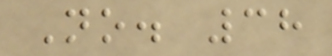No. 38
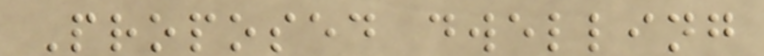Proposed dwelling
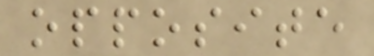opposite
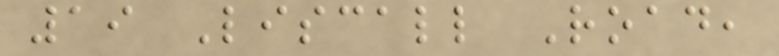19 Liscall Road,
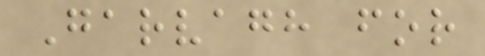Garvagh for
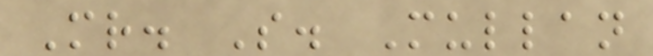Mr. S. Mullan
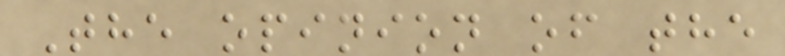The opinion of the
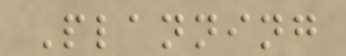Planning
